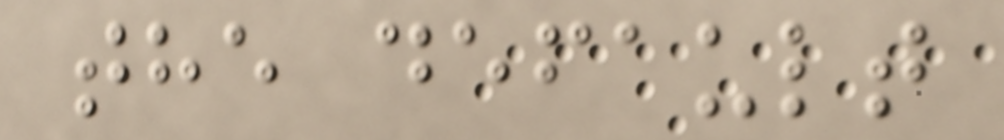the default
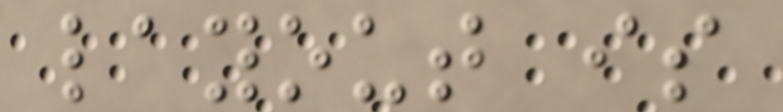layout is
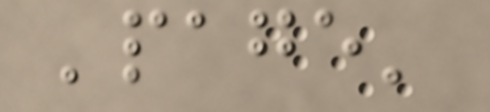'page'
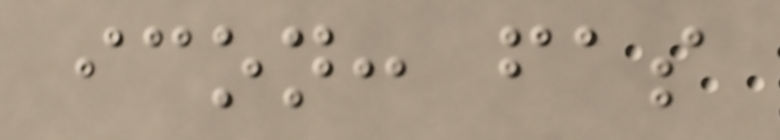icon: fas
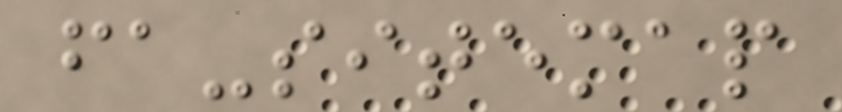fa-sitemap
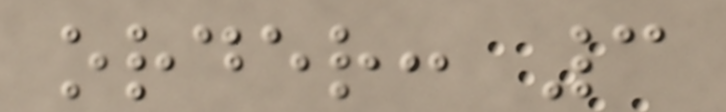order: 3
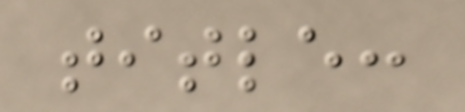title:
